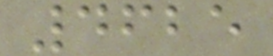4625
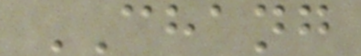CHANG
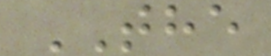THE
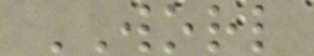WORL
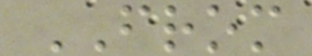FROM
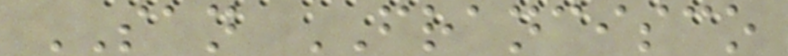SAN FRANCISCO
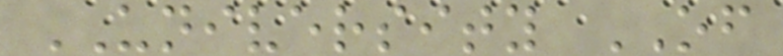UNIVERSITY OF
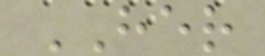HER
